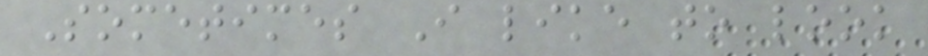Sometimes I like to look
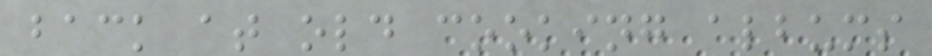back at old cooking albums
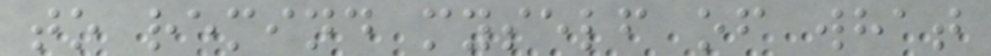to remind myself of what
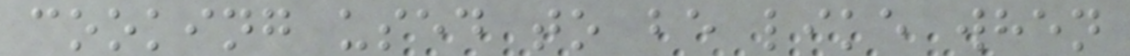cooking used to be like when
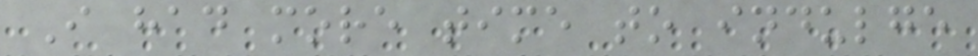I had more time to indulge
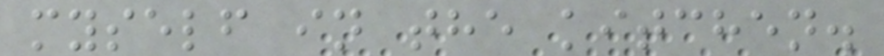myself in the kitchen.
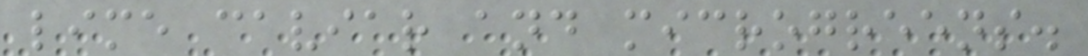lime caviar and microgreens.
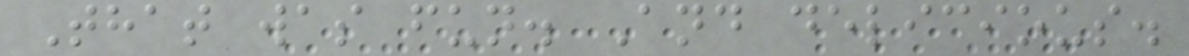That was fun. And delicious.
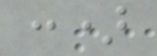:)
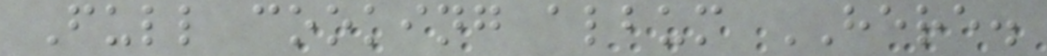Full cooking album HERE.
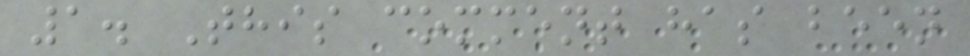1. This comment has been
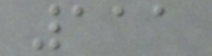111
